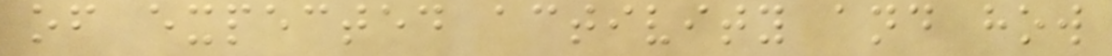of expected activity and how
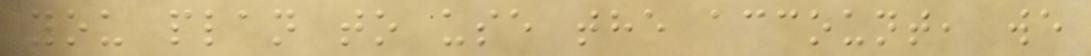you plan to use the account, we
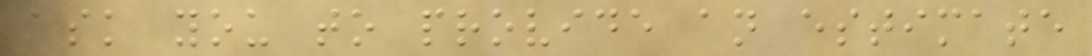ask you to provide an estimate
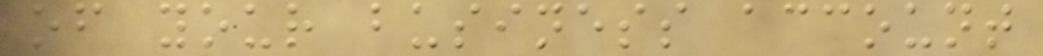of your business account
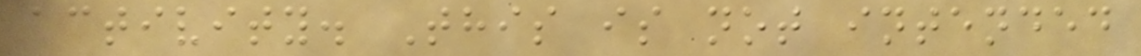activity. This is not intended
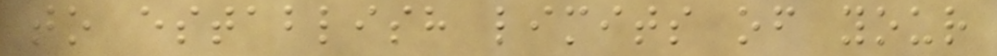to establish limits of your
